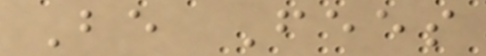Be Fees
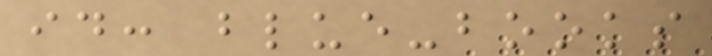id: blue-books
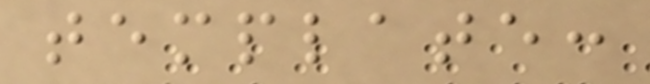template:
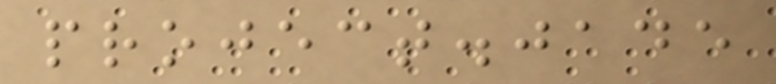project.jade
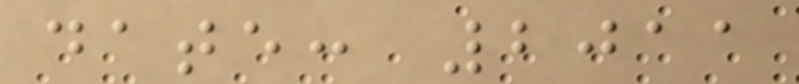date: 2011
